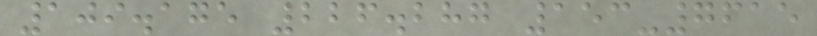109.175 226.287 153-7615
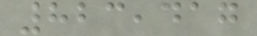823,417
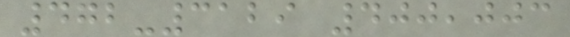472-3129 400,003
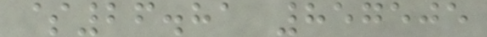$26.81 857505
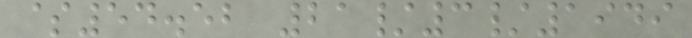$54.52 21/3/1949
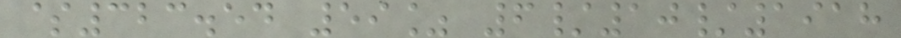$323.54 59% 6/10/1918
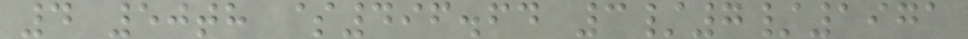4 50th $496.64 3/7/1971
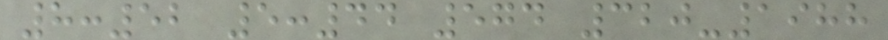8:52 5:44 574 320-1988
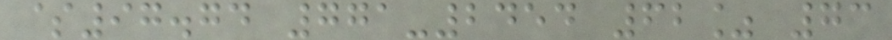$97.74 771-2454 62% 73
